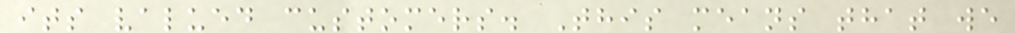its valued customers. This means that we
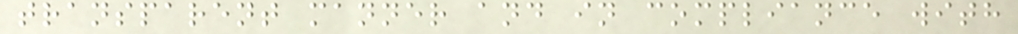transparent manner and in compliance with
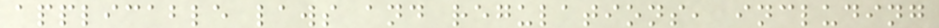applicable laws and regulations, including
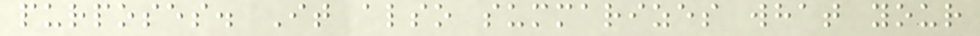purposes. It also summarizes what your
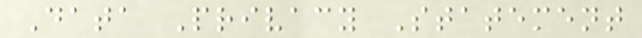Data Privacy Statement
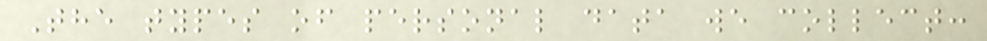The types of personal data we collect:
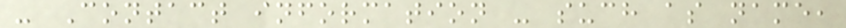- Contact information - such as name,
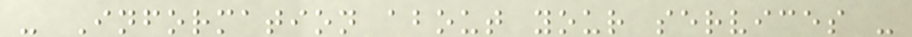- Information about your services -
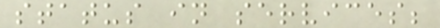status in services;
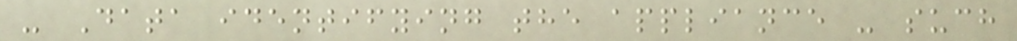- Data identifying the appliance - such
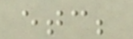etc;
